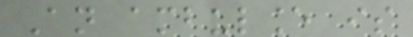An ambulance is
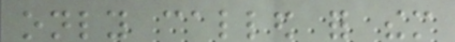only called for them
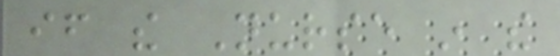if the Nurse in the
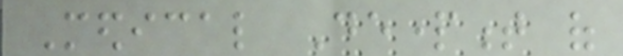Medical Department of
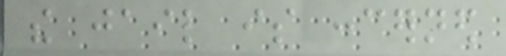the jail is concerned
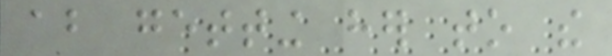about getting her to the
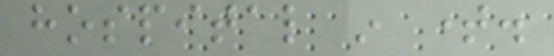hospital in time.
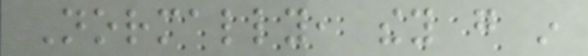Normally, they go in
